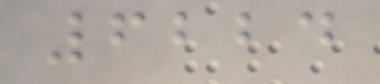6224
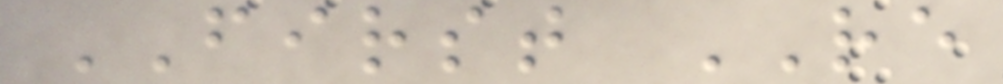FIRST RE
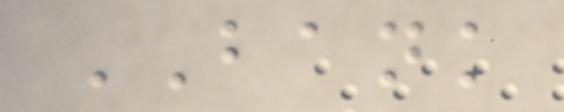BANK
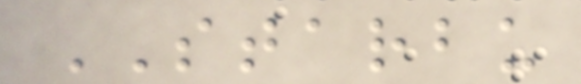STARBU
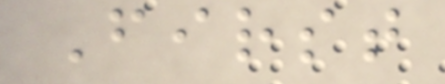First
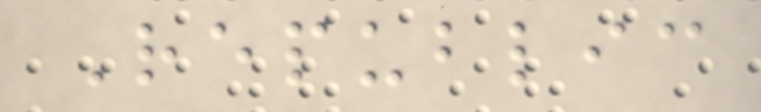Republic
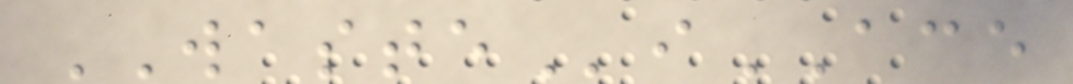WASTEiACE
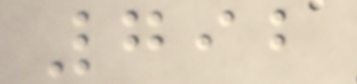792
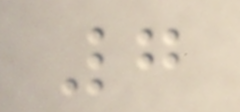7
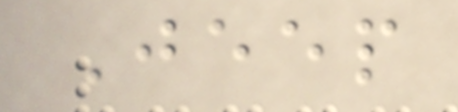Jeep
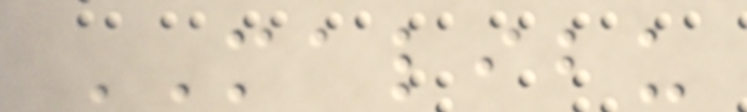MALIBU
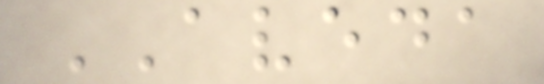AVEDA
